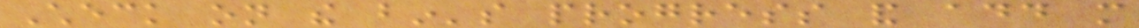Check on the bin's progress and add more
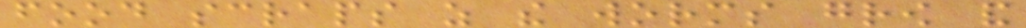food scraps as the worms grow and
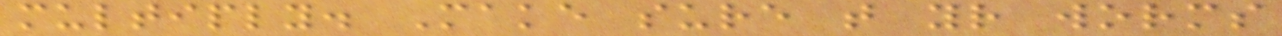multiply. Make sure that your worms
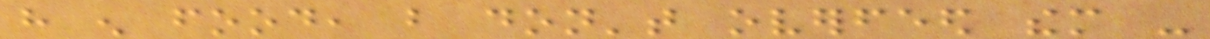have enough food, but don't overfeed them -
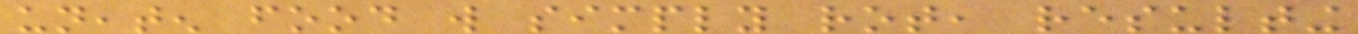uneaten food will simply rot, resulting
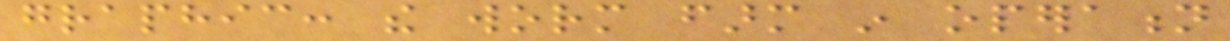graphic: the worm farm in operation
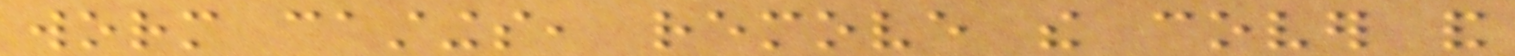worm castings, remove the cover and
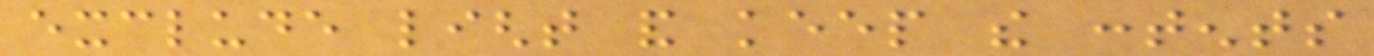exclude light and keep the contents
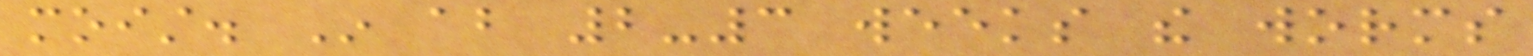moist. In about 2-3 weeks the worms
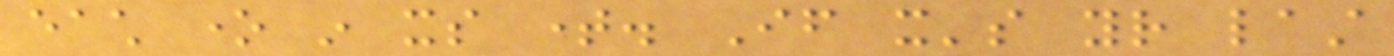each one in its time. If it's your last
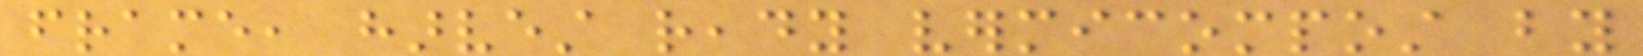frame, harvest ready vermicompost by
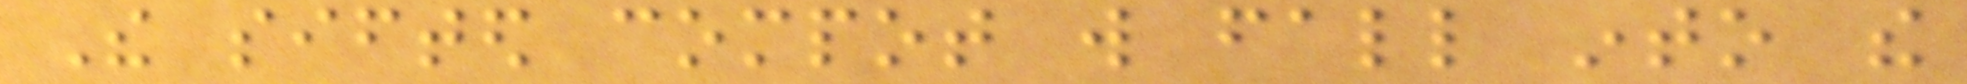The sifted compot will fall into the
